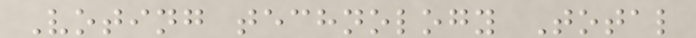Voting technology Total
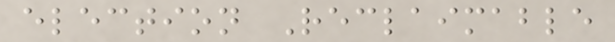election Reclaimable
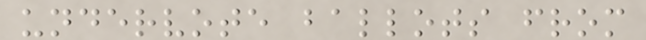undervote ballots from
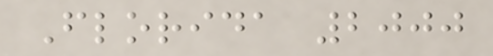Florida 2000
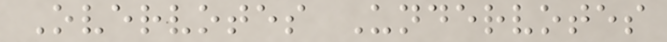Overvotes Undervotes
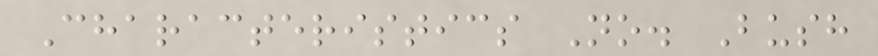Characteristics No. Bush
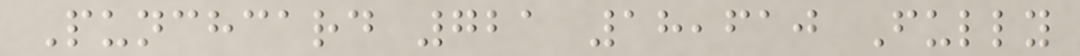Punchcard 721 18,610 Fully
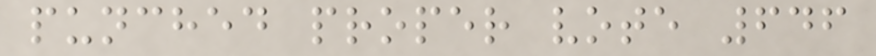punched proper vote 646
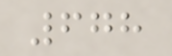678
